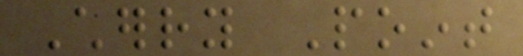Cherry Point
